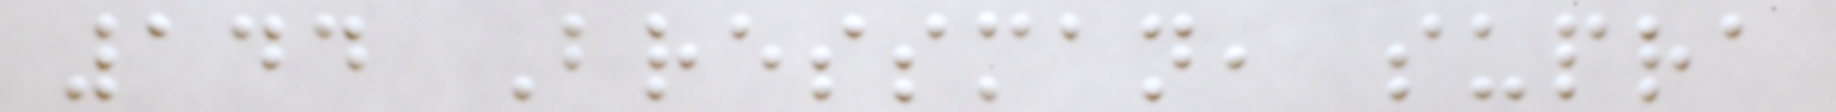144 Bressman, supra
